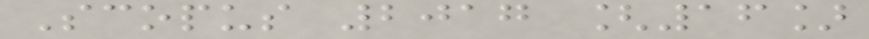Scopus 2017 [16]
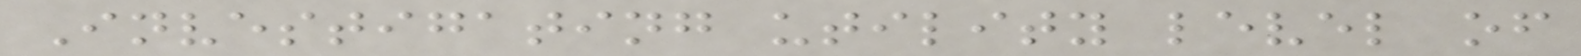Investigating utility level of
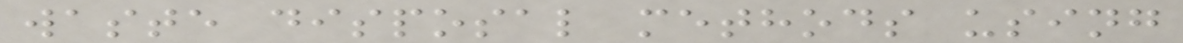waste disposal methods using
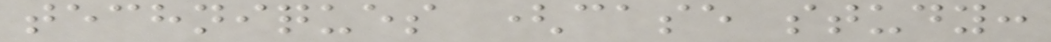techniques (case study:
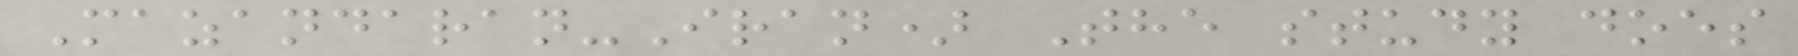Mazandaran-Iran) The study does
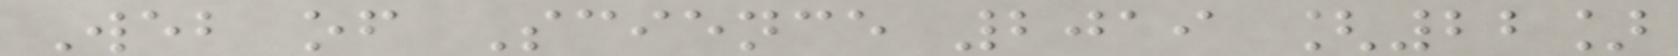Web of Science 2019 [22]
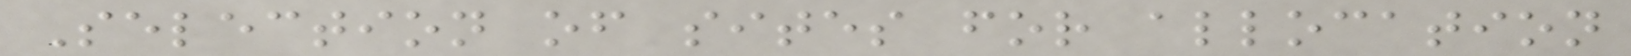Selection of sites for allocation
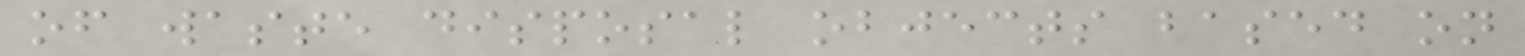of waste disposal objects based on
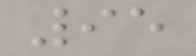95
